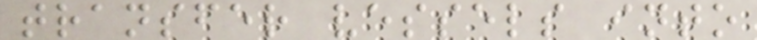transfer vessels into
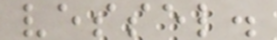vessel.
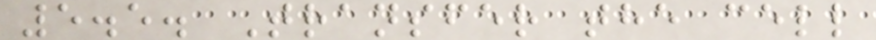5.5. Transfer the cell
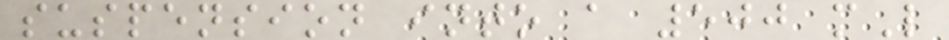suspension into a 500 mL
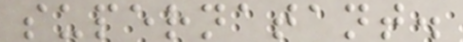supernatant.
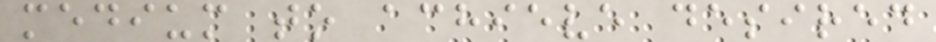medium to achieve desired
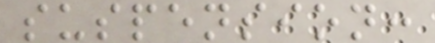suspension:
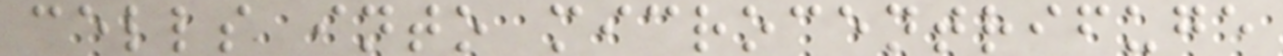cells into microcentrifuge
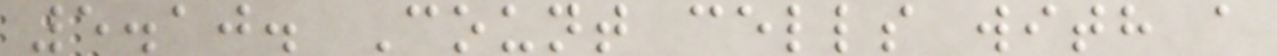5.10. Count cells with a
